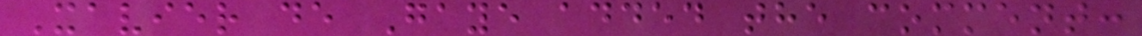Xavier de Gaye added the comment:
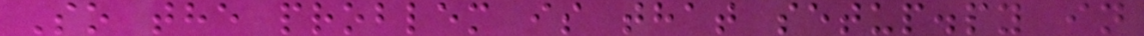So the problem is that setup.py in
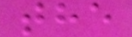the
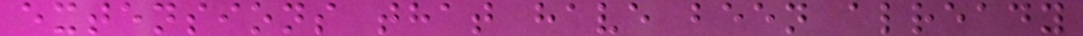extensions that have been already
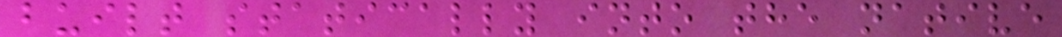built statically into the native
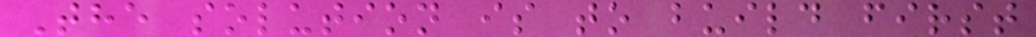The solution is to build first
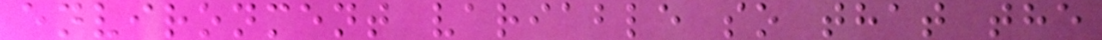environment variable so that the
